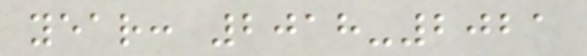year: 2018-2021
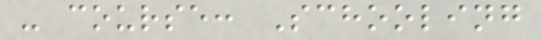- course: Schooling
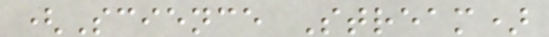(Science Stream)
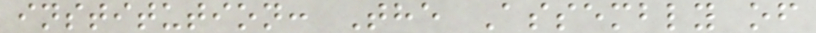institution: The Assembly of
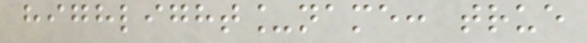highlight_name: true
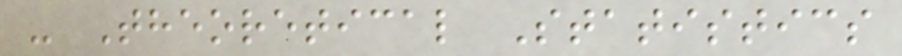- Theoretical Statistics
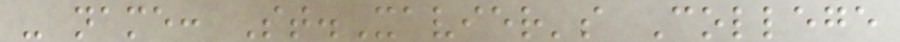- name: St.Xavier's College
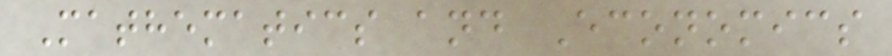Mathematics and Economics
